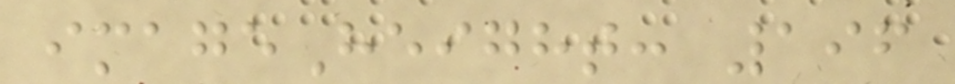imageHeight: 196
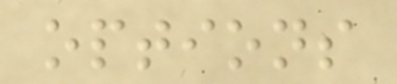options
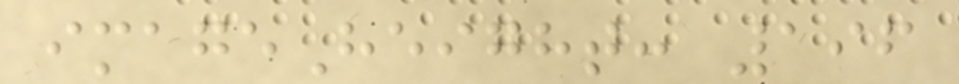imageHeight: 196
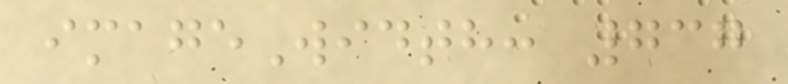imageWidth: 737
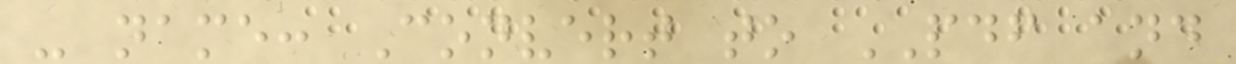- name: Convert to PDF and
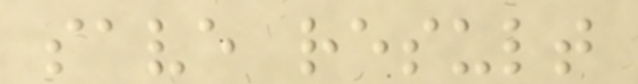save result
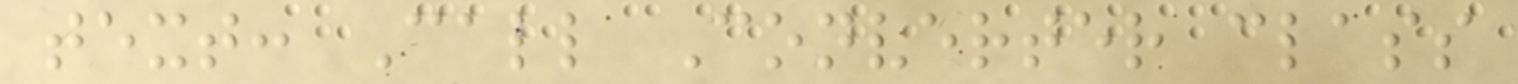text: Call Converter class
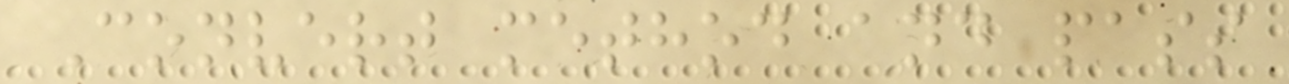Convert method and pass
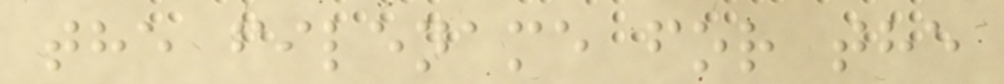the filename for the
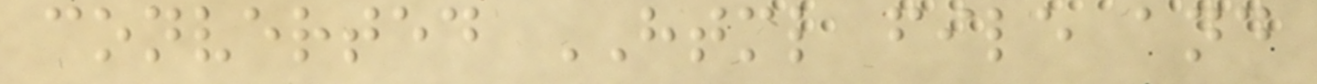converted HTML file and
